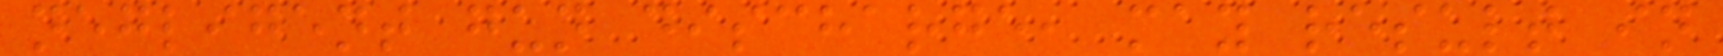negligent gun discharge, may result in
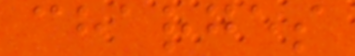charges
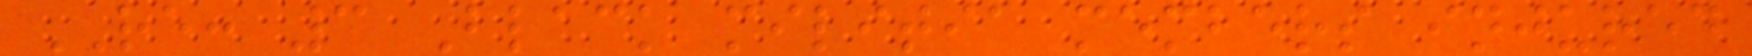RE: 3 Black militia members injured
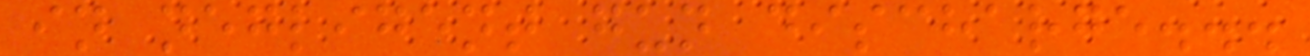in negligent gun discharge...
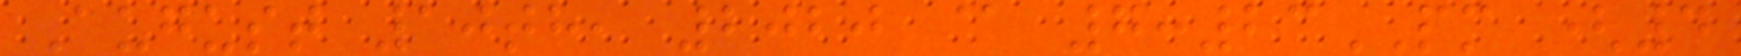August 10th, 2020 @ 7:23PM (4
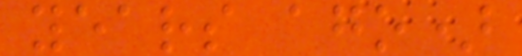years ago)
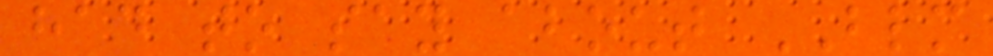had to say about BLM
